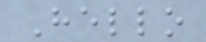Hello
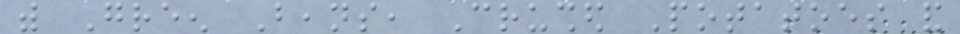with Green Beans, Crushed Potatoes and
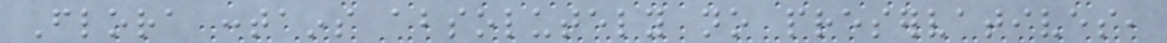Flora contains absolutely no preservatives,
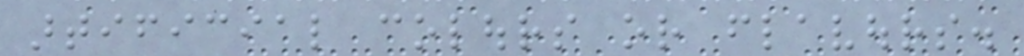artificial colours or flavours.
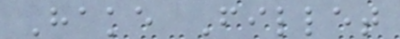Hake Fillet
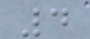4
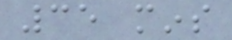35 mins
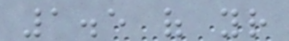1.5 of your
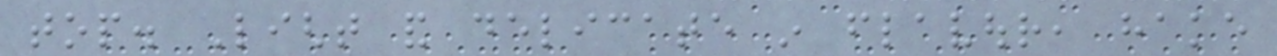top. Light and delicate in flavour, hake
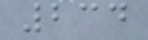234
